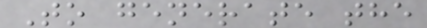To generate the
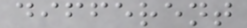different
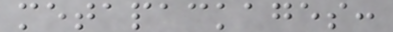metapackages:
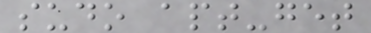sudo apt-get
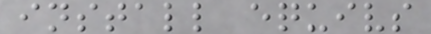install equivs
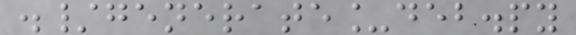./generate_deb.py
